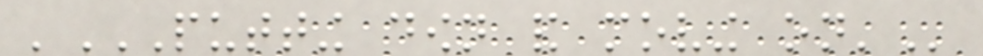'PUTTING DOWN AND MOVING ON'
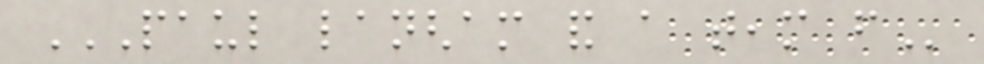PAUL LANGHAM AND A TEAM FROM
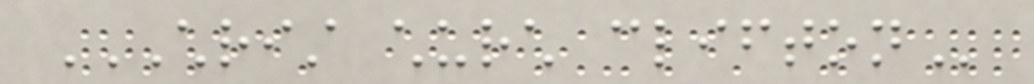CHRIST CHURCH CLIFTON
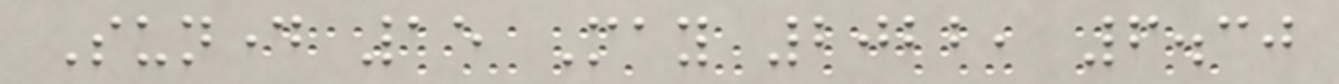Sunday 15 May 2022, 6.30
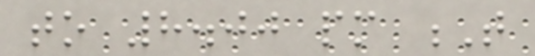to 8.00 pm T
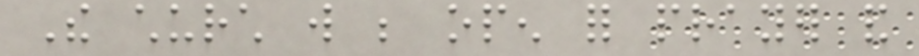The church will be open for prayer and
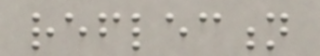reflection
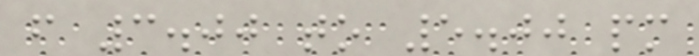from 3.00 to 5.00 pm
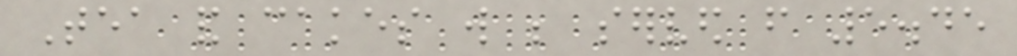Tea and cakes will be served from 5.45
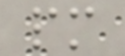pm
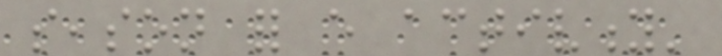season for every activity'
